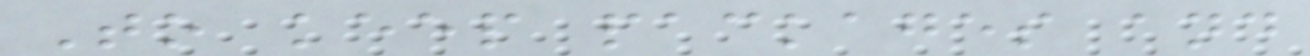To keep packages and
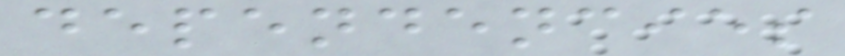dependencies
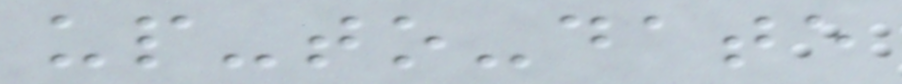up-to-date
